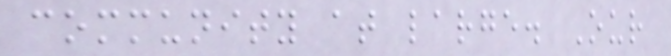community at large. Our
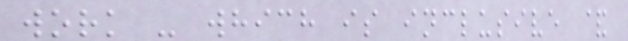work - which is inclusive &
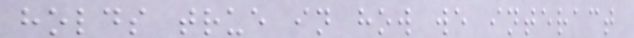holds true in how we interact
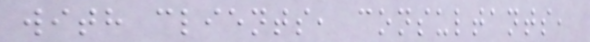with clients, consultants,
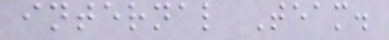internal Team.
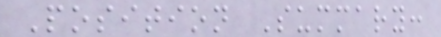Position Summary:
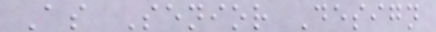As Senior Design
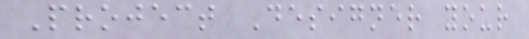Project Designer your
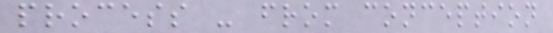process - from conception
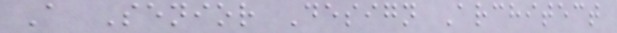A Senior Design Architect
